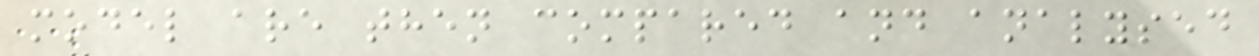model are then compared and analysed
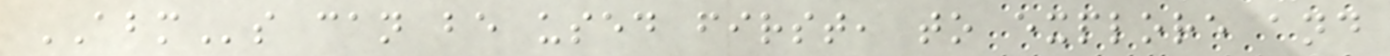ABMs can be used first, to explore and
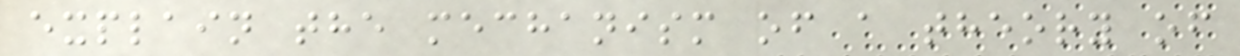explain the mechanism of a theory of
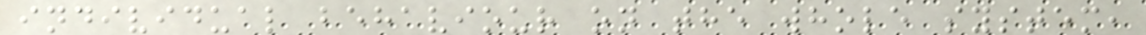individual behaviour on the whole system,
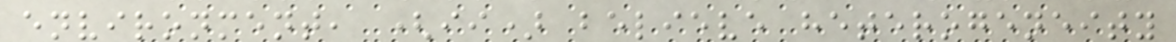environment, (ii) believe heterogeneity
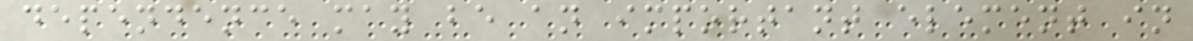dependence may be an important element in
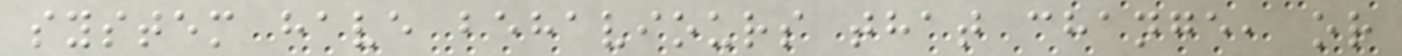system have behaviours that change, or
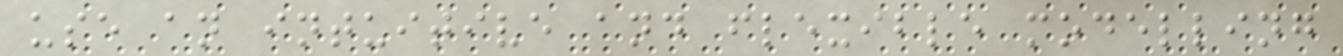use an intuitive and flexible modelling
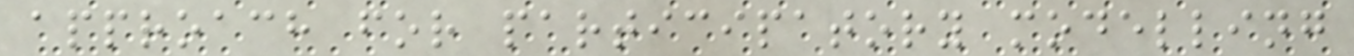approach for participatory modelling
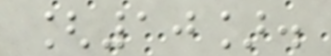[10].
